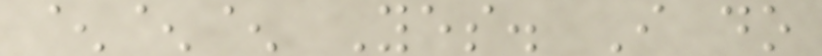^^^ Yes. I do
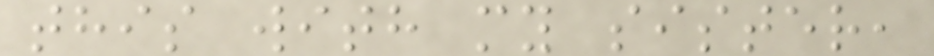this with my sister,
